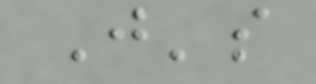J's
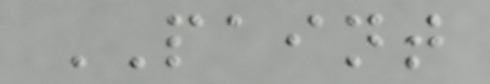PAINT
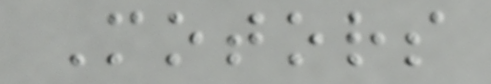Motors
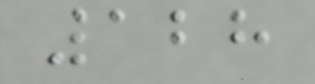128
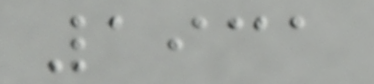1931
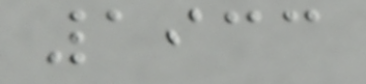1933
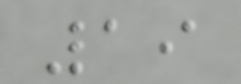19
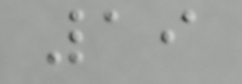19
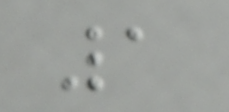1
